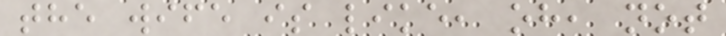the wife is like, oh, not
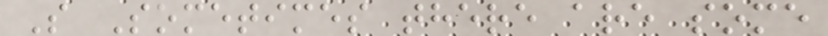S Sometimes there are some
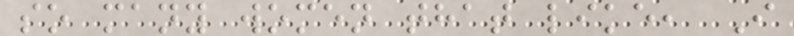so many women that like, I
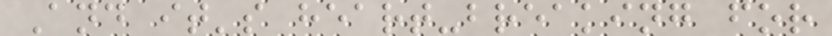And it's heart-breaking for
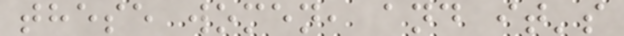these women, and it's
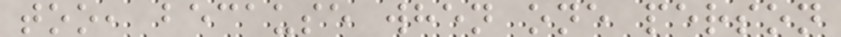too, because when one person
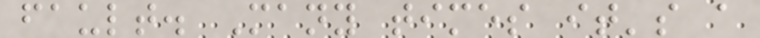fault. Many times it's a
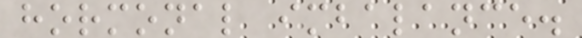hormonal imbalance.
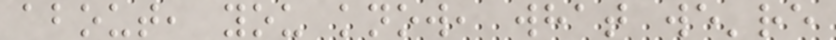about, you know, what we're
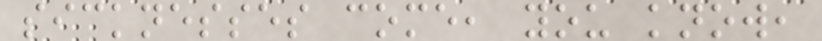sicknesses come, you know,
